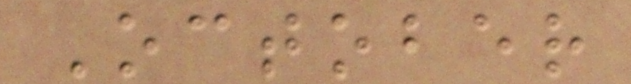October
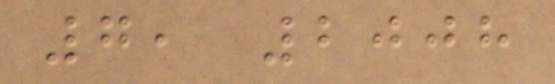7, 2008
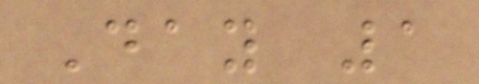Day 1
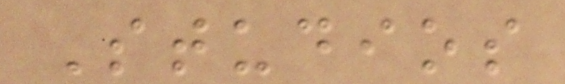Studios
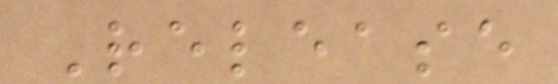Release
